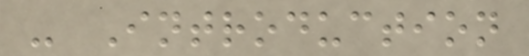- Introduction
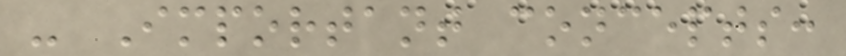- Important concepts:
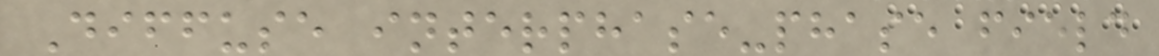Diffuse interphase-phase field
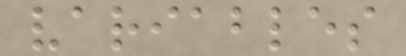variables
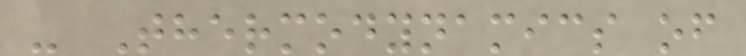- Thermodynamics of
